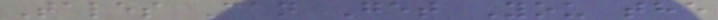Tales Can Get You the
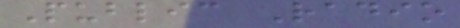Public Radio
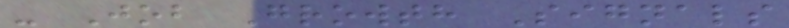- Job Growth Signals
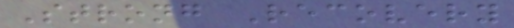Strong Recovery
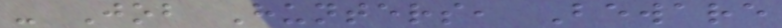- Job Hunters, Beware
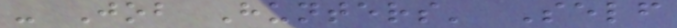- Job Hunters' Self
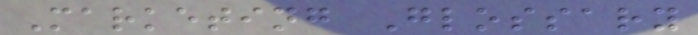Marketing Glossary
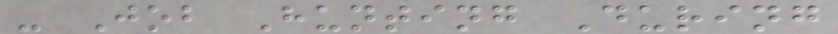- Job Hunting During
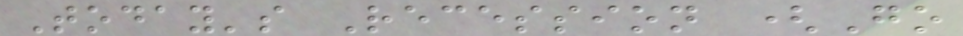Today's Recession (Go
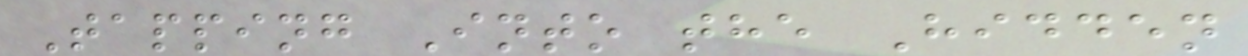Tapping Into the Hidden
